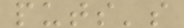puts's
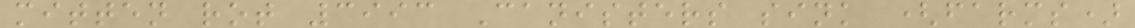mitten rot 3993 Canisters sink (farms)
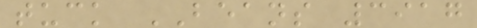tuck BEANS 3917
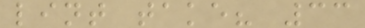lint take? 33
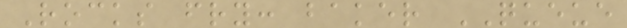Rocks fry: baker QUEUE
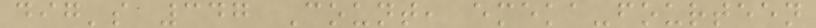dig's 347 Count, emeka-fourteen
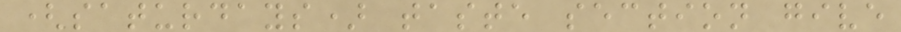(saturdays) taste section give
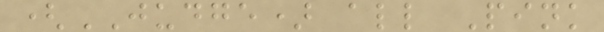(JUDGE) all Pink
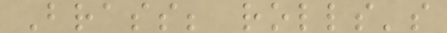Brass; rolls's
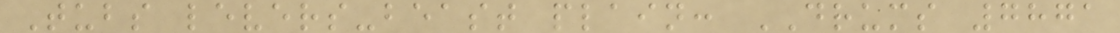Tubs levers-beast plain: DRUMS 7871
